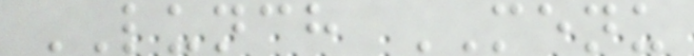LUNCH MENU
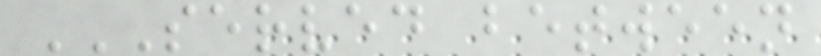SERVED BETWEEN
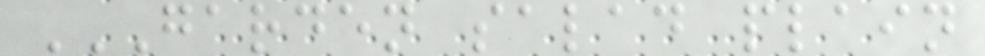GARDEN SALAD PLAIN
